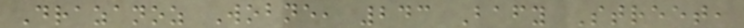Drazanoz Wobne, 243 Bafy Street,
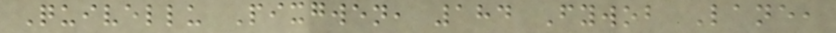Quivellu Pixgwen, 184 Fywob Lane,
